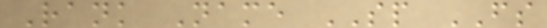Rank Name SP FS
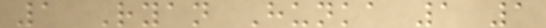1 Ryan Hunka 1 1
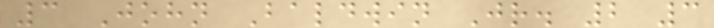3 John Baldwin Jr. 2 3
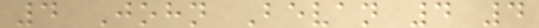4 John Bevan 4 4
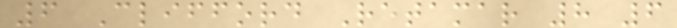6 Clifford Retamar 8 6
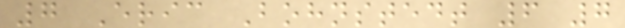7 Eric Bohnstedt 6 7
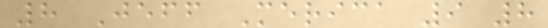8 Jeff Merica 9 8
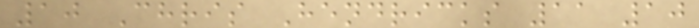10 Chris Hendricks 11 10
